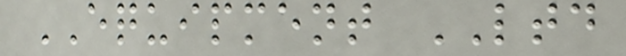EQUIPMENT LTD
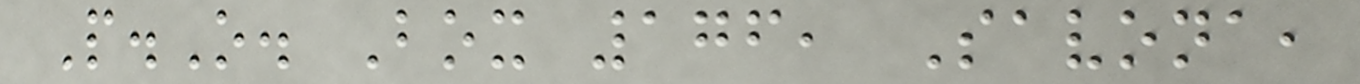P.O. Box 176, Savona,
